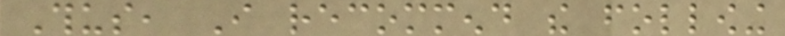Thus, I recommend the following
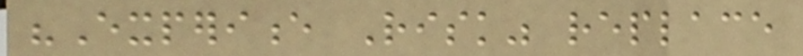"Experience Risk" replace
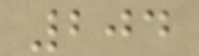204
